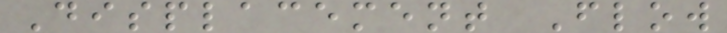Displacement Flow
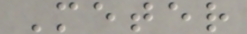Meter
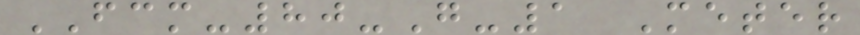FCM-80-G-1 Meter
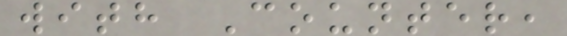with Counter,
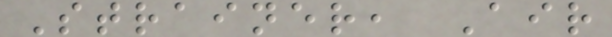Strainer, Air
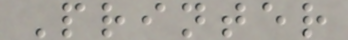Printer
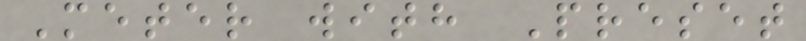Meter with Preset
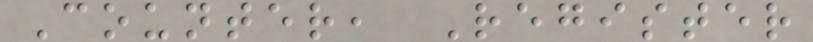Counter, Register
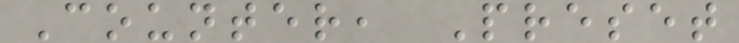Counter, Preset
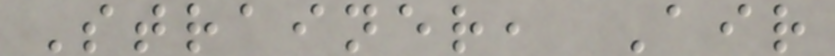Strainer, Air
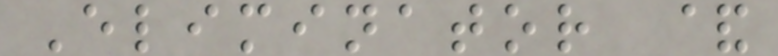Eliminator &
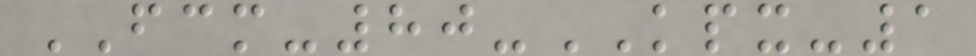FCM-80-KPX-1
